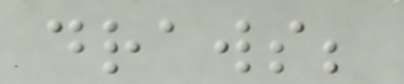draws;
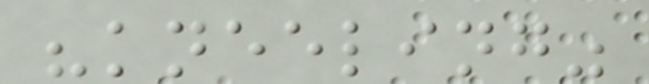"kneeling"
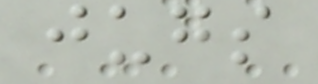jugs
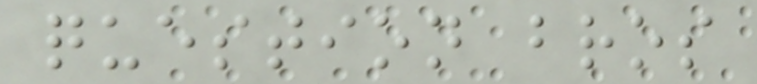question bros
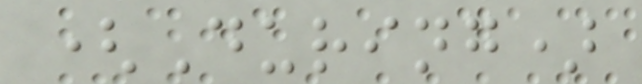(During)
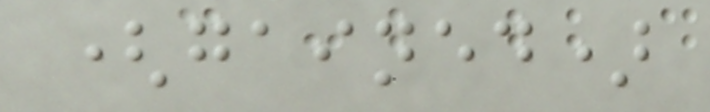(gained)
